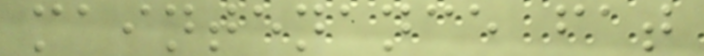maintenance fat
